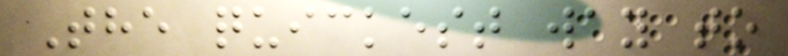The quickest way to
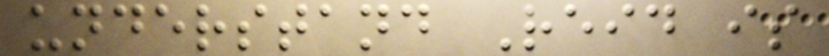understand Reid is
